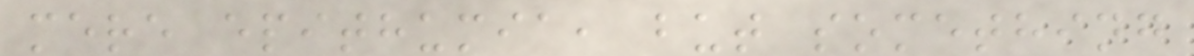mere epithumia, but something
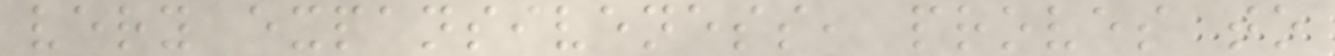very expansiveness, proves to
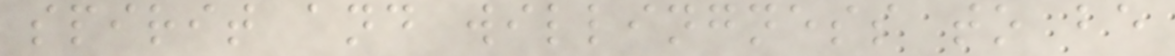spirit and willingness to be
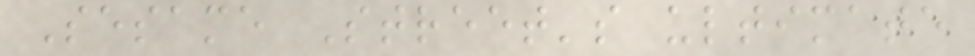Sesame Street's ultimate
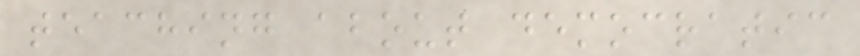teaching about democratic
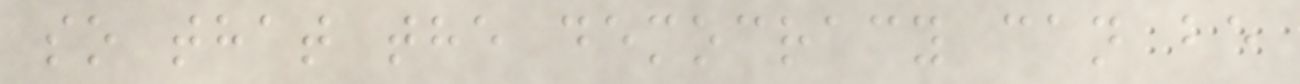so that the democracy can be
